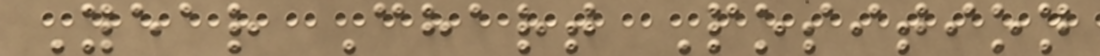Year Chart Position
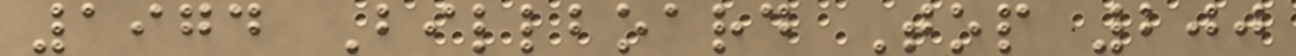1974 Billboard Top 200
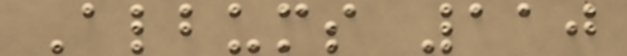Albums 110
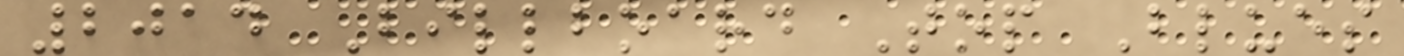2014 Billboard Top Blues
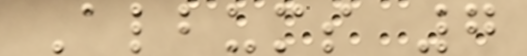Albums 7
